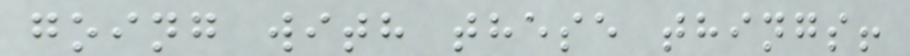going with these things!
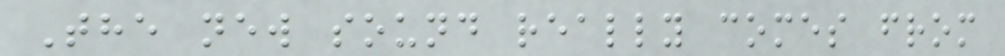The new sound really comes from
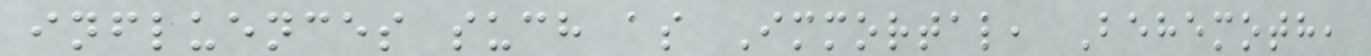influences such as Immortal, Behemoth,
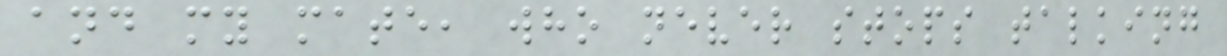and my mate, who never stops talking
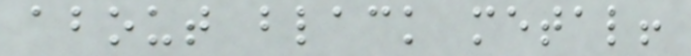about black metal!
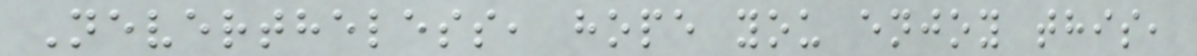Nevertheless, hope you enjoy this,
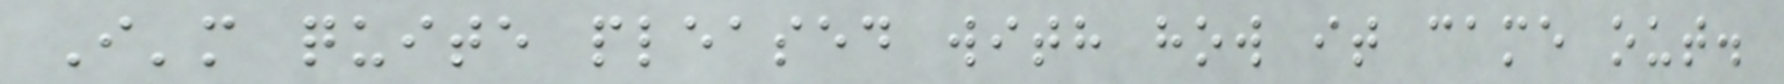I'm quite pleased with how it came out.
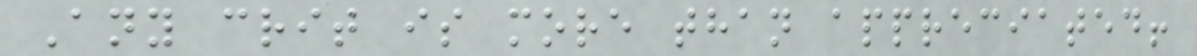Any crit is more than appreciated!
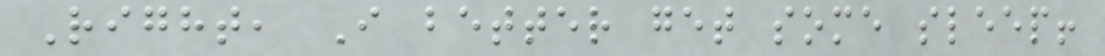Right, I better get some sleep!
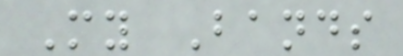My Bands
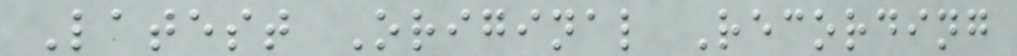Latest Original Recording
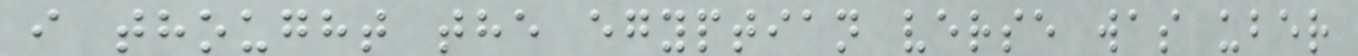i thought the egyptian verse was uber
